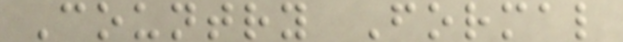Country Formal
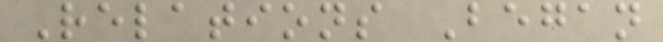Relations Began
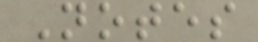Notes
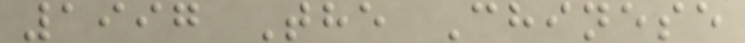1997 The Chinese
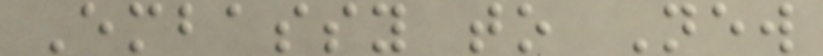Embassy to New
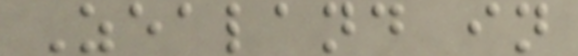Zealand in
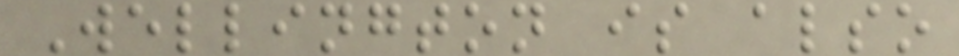Wellington is also
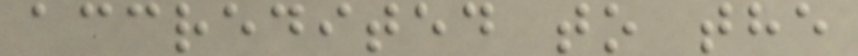accredited to the
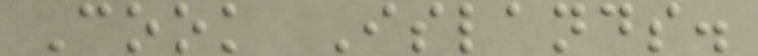Cook Islands.
